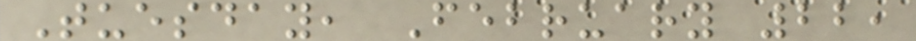Tuesday, February 22,
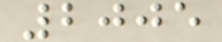2005
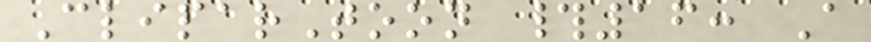CliparToon #16: A
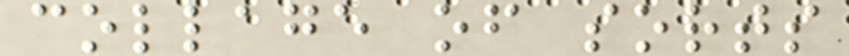collage of sorts
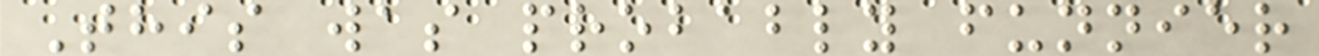This was probably funnier
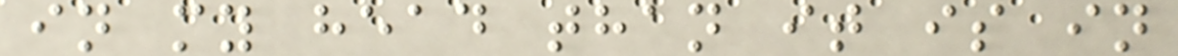in my head than it is in
